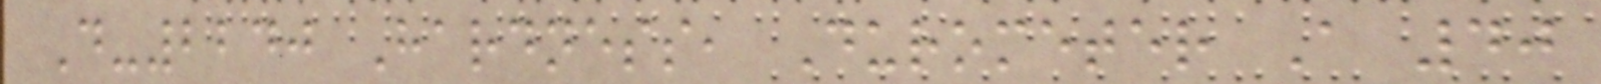D-2240 Hardness, Durometer A 40
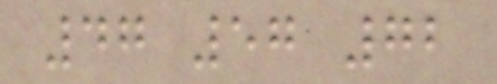47 57 72
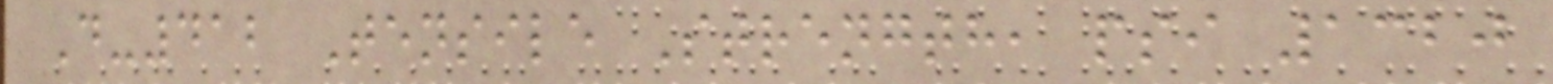D-412 Tensile Strength, psi 1320
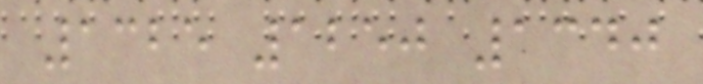1325 1250 1340
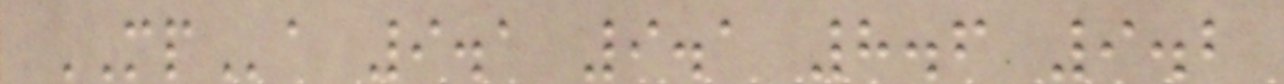MPa 9.1 9.1 8.6 9.2
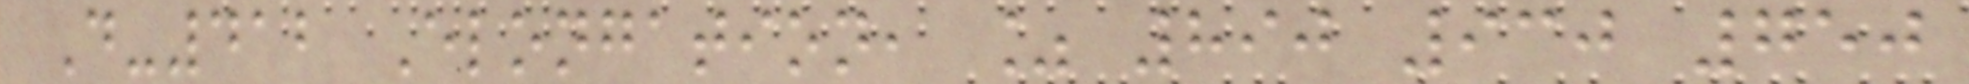D-412 Elongation, % 890 930 750
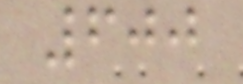600
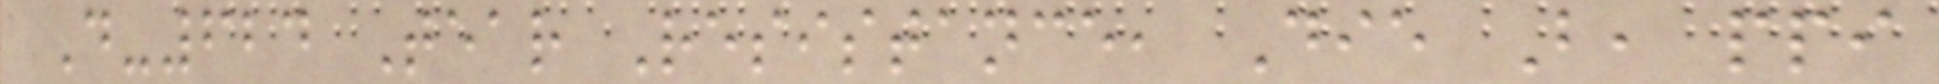D-624 Tear Resistance, Die B, ppi
